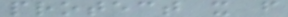protect it from
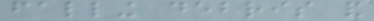falling debris and
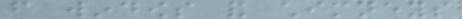from windows and chimneys
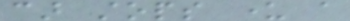car stops under a
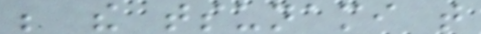be the tsunami that
